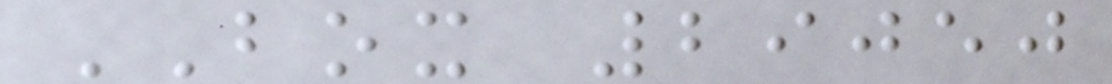BOX 29050
